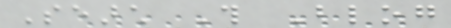Search This Blog
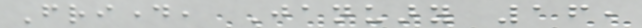Friday, January 16,
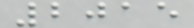2015
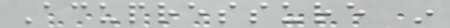Acupressure in
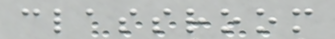classroom
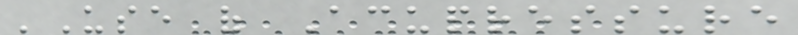'Use of Acupressure
